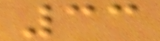33
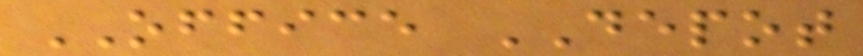OFFICE DEPOT
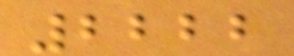2222
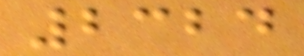2324
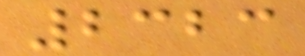2323
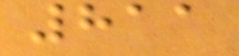811
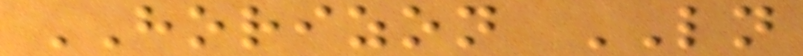HORIZON LN
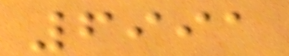6991
